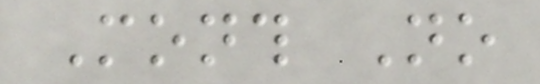Month No
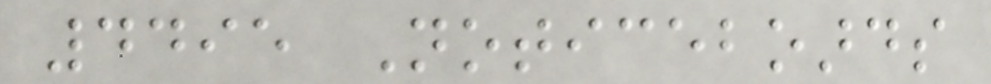4495 Noticeboards
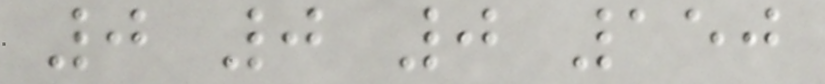0 0 0 150
